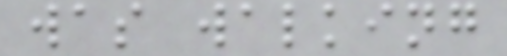was walking
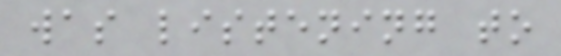was listening to
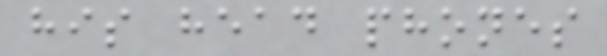his head phones
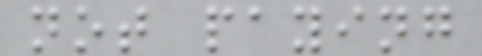not paying
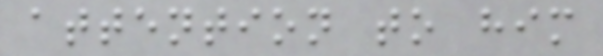attention to him
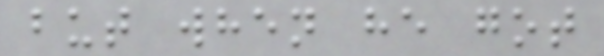but when he got
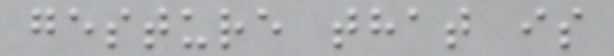gesture that is
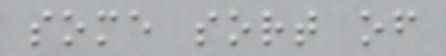some sort of
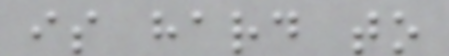is hard to
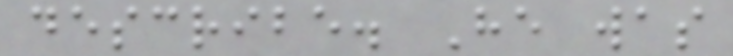describe. He was
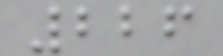226
